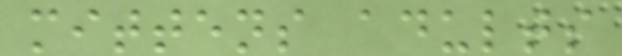mittens adults
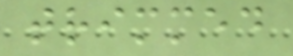trimmed
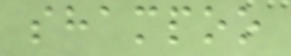shampoo
